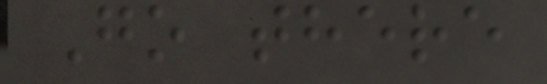Go there
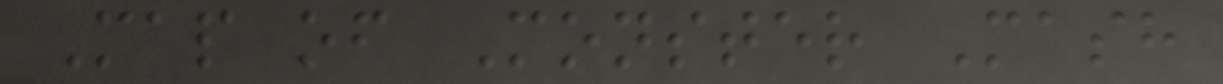Map of Monster Mash
